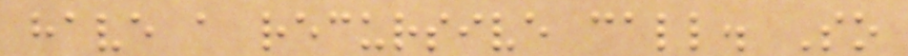have a recursive call. So
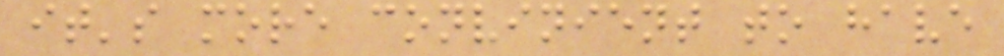it's more convinient to have
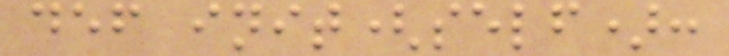def init(self):
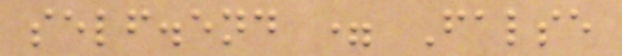self.end = False
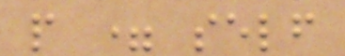p = self
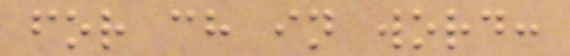for ch in word:
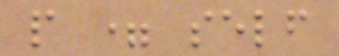p = self
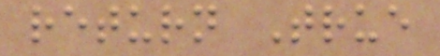return True
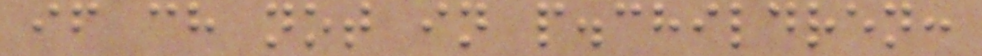if ch not in p.children:
